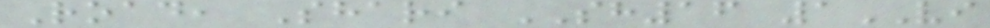Road, Shari SH16 1VI
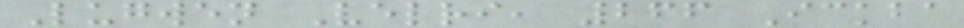Lugwen Velri, 266 Ickba
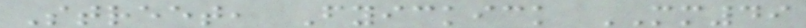Street, Fyickick MM49
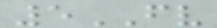5FV
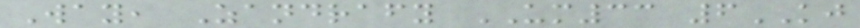Way, Zandrafy UM33 6KJ
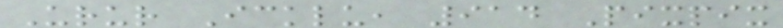Urur Icklu, 914 Pixpix
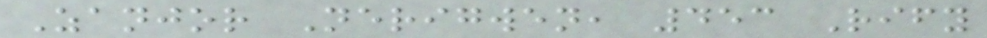Zanjor Nerigwen, 453 Rify
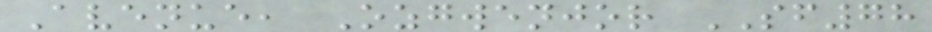Avenue, Ozgwenjor SF78
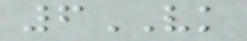6VK
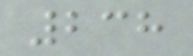238
